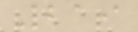219
